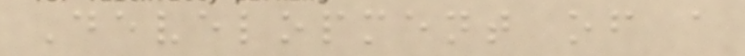Development of a
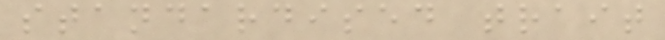standardised trait
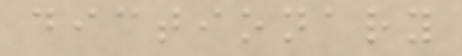dictionary
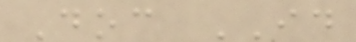Doc ID
